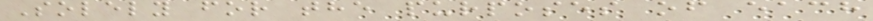Solely for the purposes of each
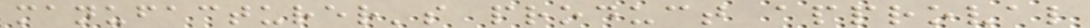manufacturer's product approval
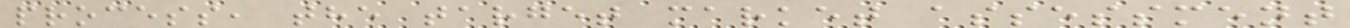process, the target market assessment
